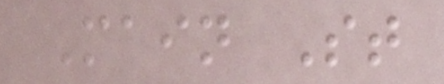Main St
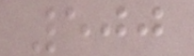500
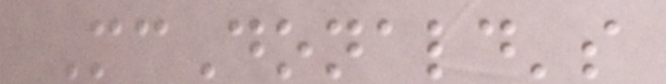McDonald's
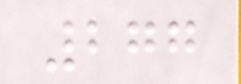277
